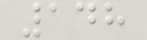148
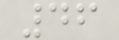46
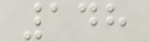148
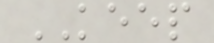KEEP
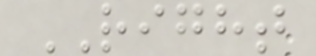RIGHT
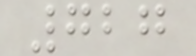727
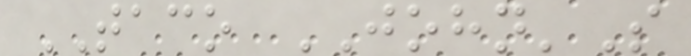TACO JOHN'S
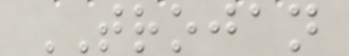TROJAN
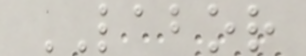LABOR
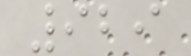929
